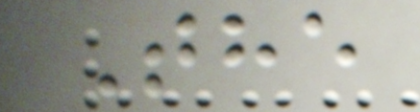The
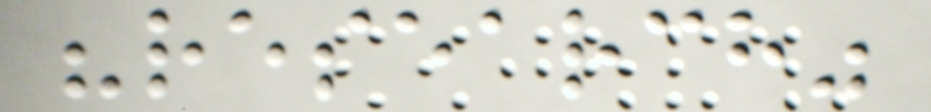"research"
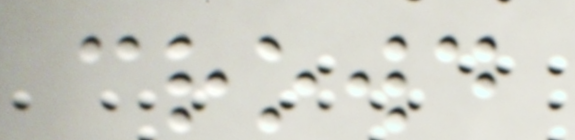crowd
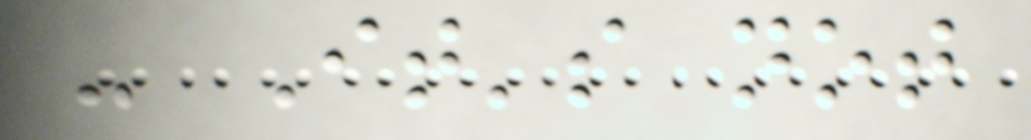- It's not
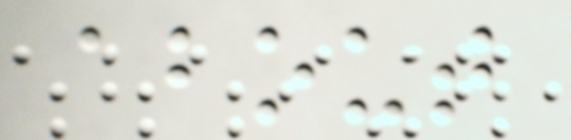about
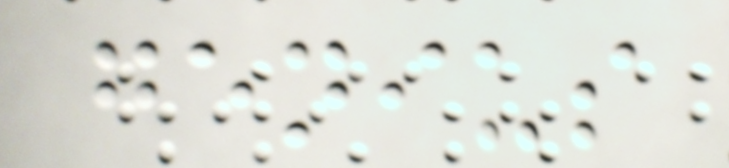genius
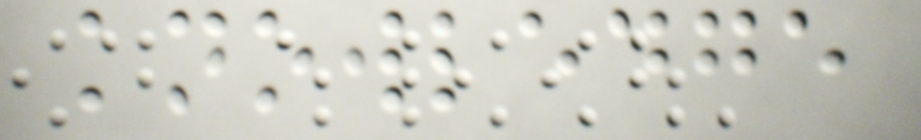knowledge
